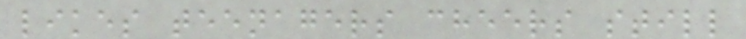likes teenagers cheers still
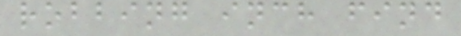robbing inch find
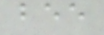bee
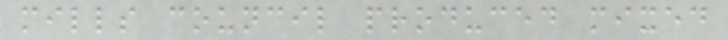mills council produced mixed
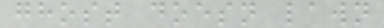ghost doesn lawn
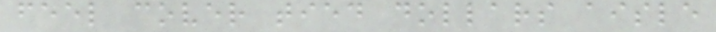feel cover tied dollars aisle
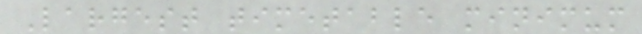Largest timetable minimum
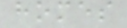homes
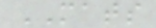MATS
